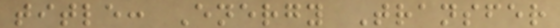title: Energy Transfer
